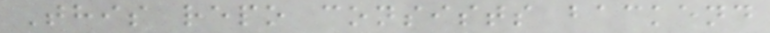This repo consists backend
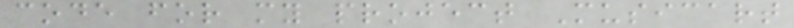code for my project Musicart
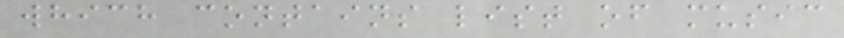which contains list of music
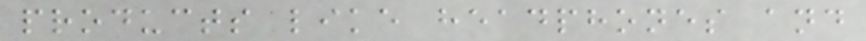products like headphones and
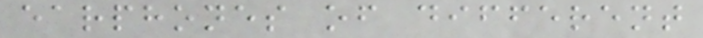earphones of different
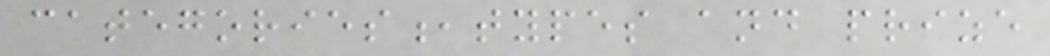categories,types and prize
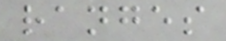ranges
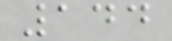144
